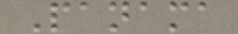Panama
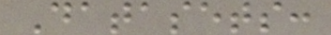Datasets:
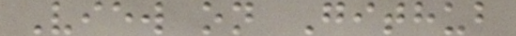View on Github
